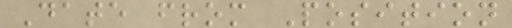Date from Position
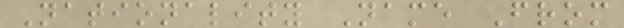Nationality Name From
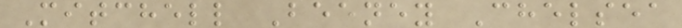Mitchell Beeney Chelsea
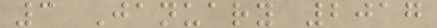3 January 2017
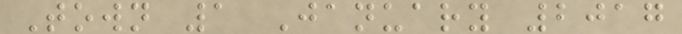Town 1 January 2017
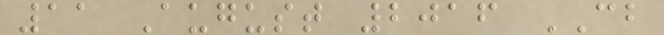11 August 2016 CB
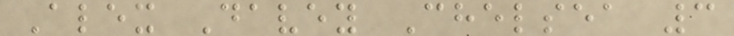Alex Davey Chelsea 3
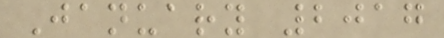January 2017
